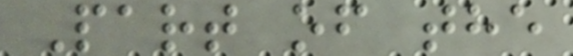Part of the
